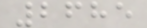2685
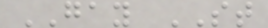GAY ST
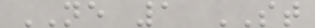NE 1 ST
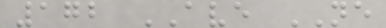172 AVE NE
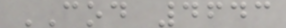COD 4643
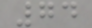74
